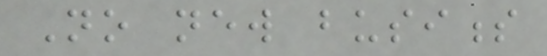No new business
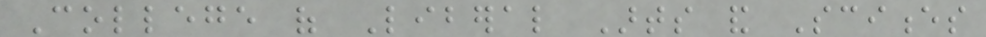College of Liberal Arts and Sciences
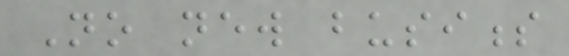No new business
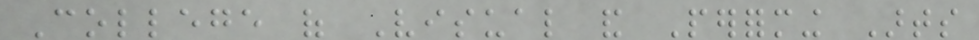College of Visual and Performing Arts
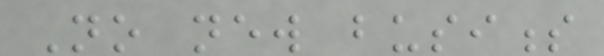No new business
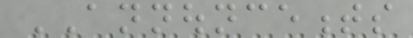ANNOUNCEMENTS
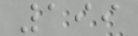199
